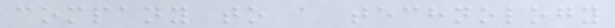company to a technology
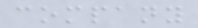company
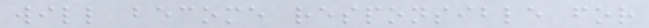will become responsible for
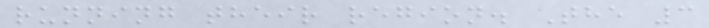running their region. The 3
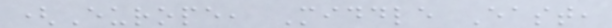(Europe, Middle East,
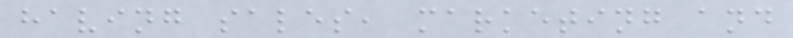having sales, marketing and
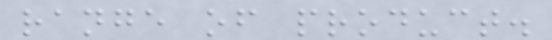range of product.
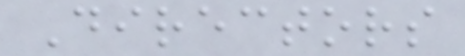Directors
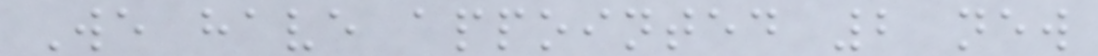We have appointed 2 new
